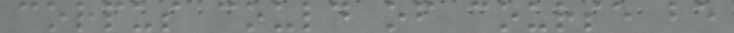corpus could of course be
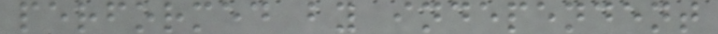performed by independent
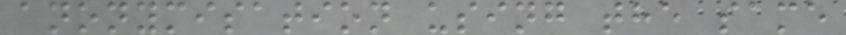anonymisation using the same
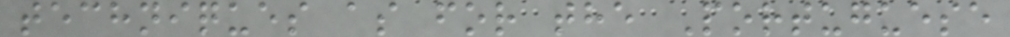techniques as for the Portuguese
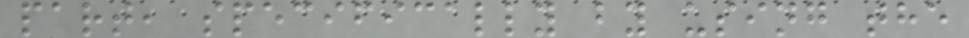part, specifically by using the
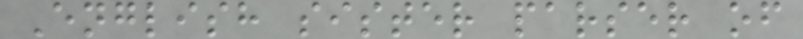English sister parser of
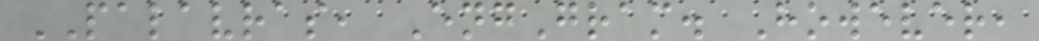PALAVRAS, EngGram. However,
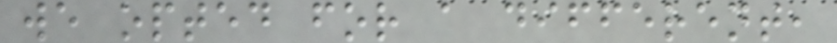we opted for a different,
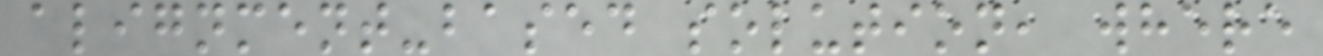alignment-based solution, where
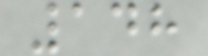148
